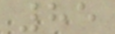85
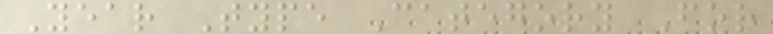Year Type Category For
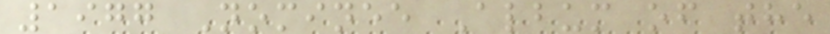1977 Nominee Album of the
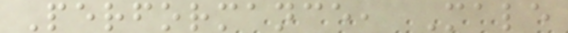Performance, Male
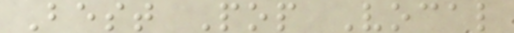Best Pop Vocal
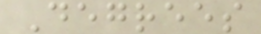Degrees
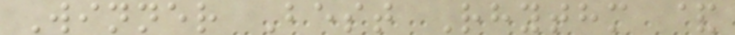Winner Best Rhythm &
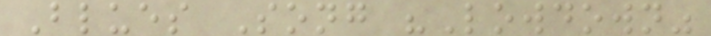Blues Song "Lowdown"
